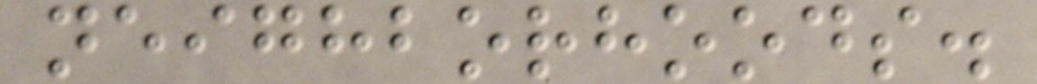neighborhoods.
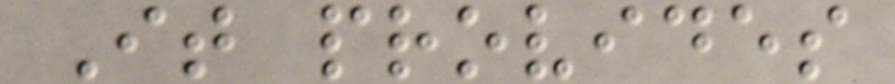It provides
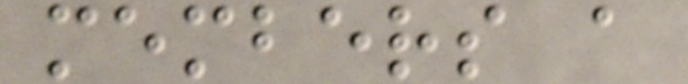members a
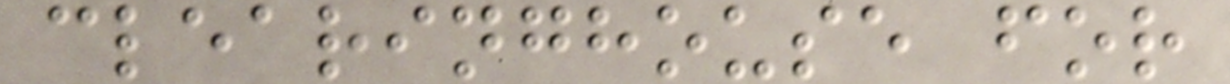clearinghouse for
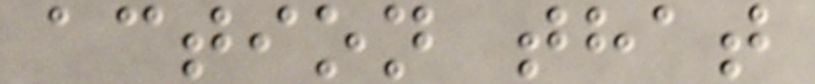action that
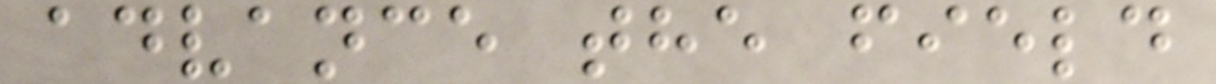advance the field
